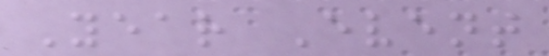Year Event
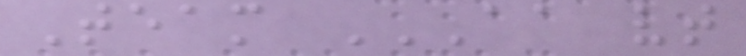Team AA VT
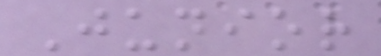Junior
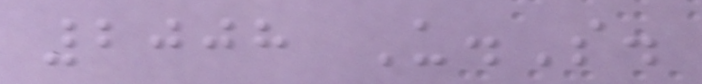2008 U.S.
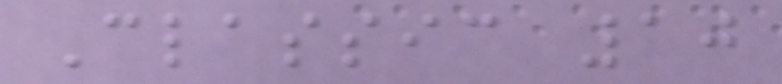Classic 10
